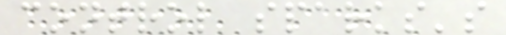control sparks's
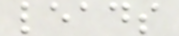leads
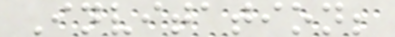Invitation;
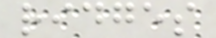ridges
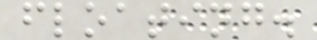floating.
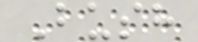Bush
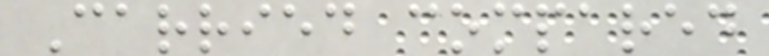Carried compared
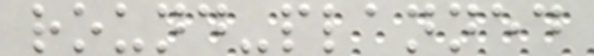round-planned
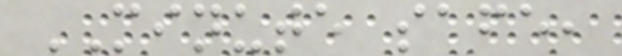MINUTE safe,
